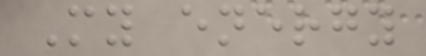My energy
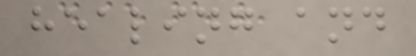healing and
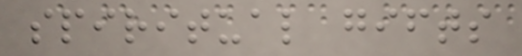spiritual gifts
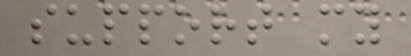support my
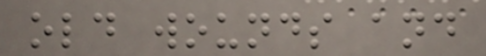old wounds and
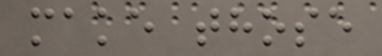make those
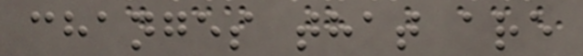changes that are
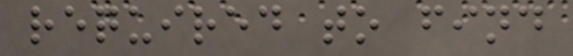required to find
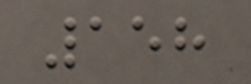158
